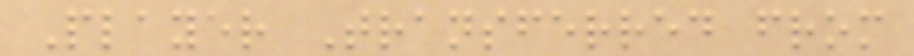Player Transferred from
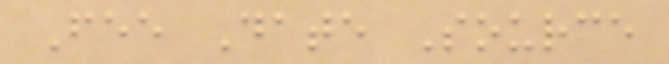Fee Date Source
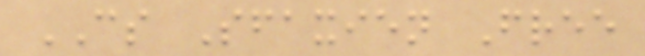CS Sfaxien Free
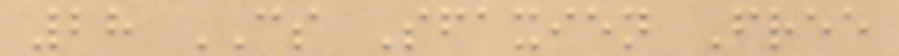28 CS Sfaxien Free
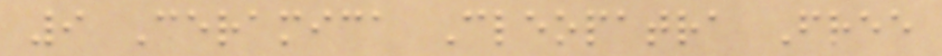9 Ceramica Cleopatra Free
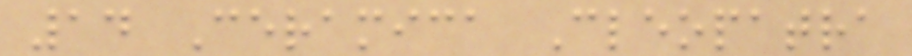14 Ceramica Cleopatra
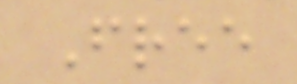Free
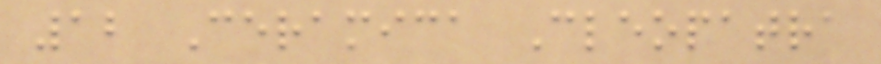12 Ceramica Cleopatra
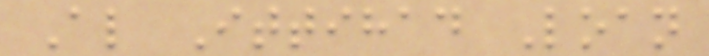Al Ittihad Loan
